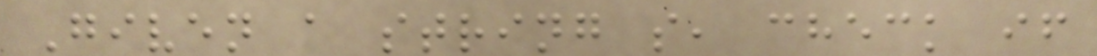Given a string s, check if
